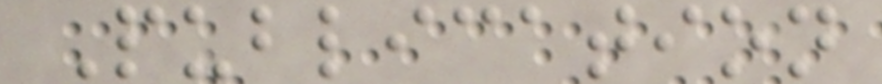Publication
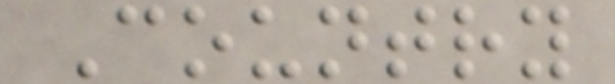Country
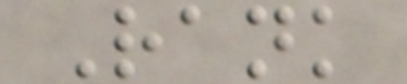Rank
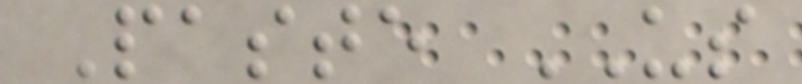Paste US
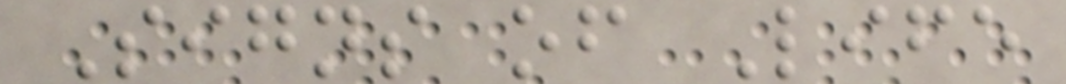Signs of Life
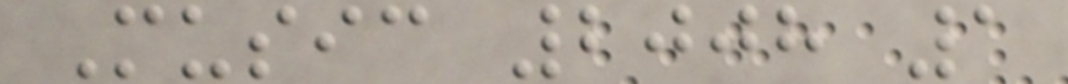Music 2008 1
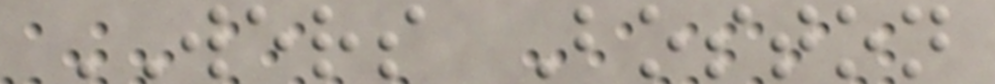WERS Boston
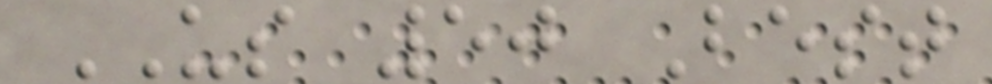US 50 Best
